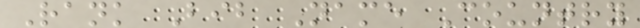Rank Bib Name Country
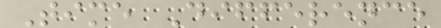Time Difference
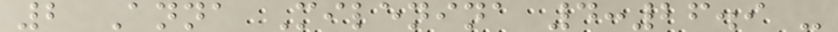2 Anna Milenina 4:26.9 -
